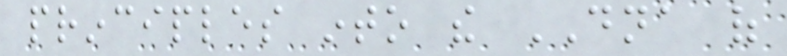principles into the DNA of
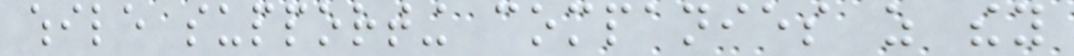while supporting companies as they
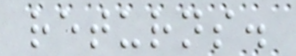returns.
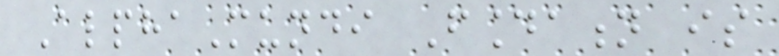AlphaMundi Foundation is
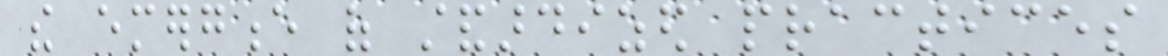the emergence of standardized practices
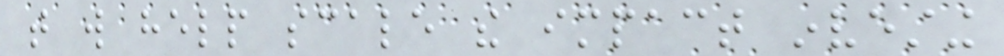that will help scale the impact investing
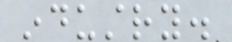industry.
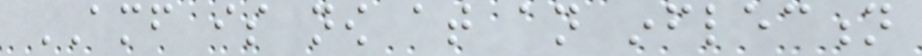AMF is now at an inflection
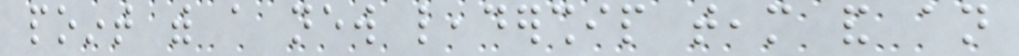point with a new leadership team and an
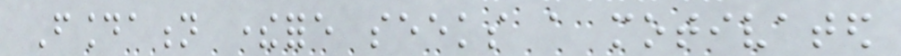Foundation therefore seeks a motivated
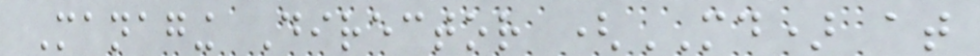Managing Director (MD) at
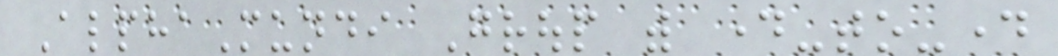AlphaMundi Group with day-to-day
